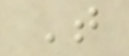T
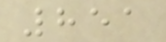851
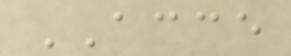ACCE
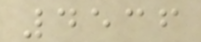4536
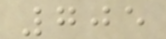705
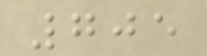705
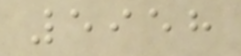5958
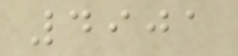4901
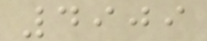4909
